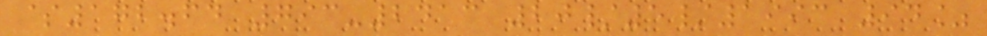$172.64 793-2413 20/5/1993 94%
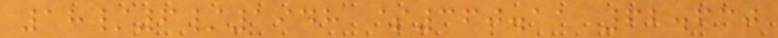18/6/1948 $360.11 62.630
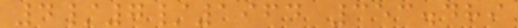4/7/1964 353.489
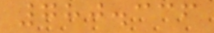780.336
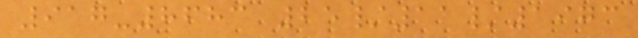917-8683 25/11/1973
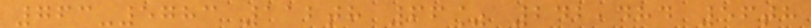763-5783 112th 66% 242,484 56th
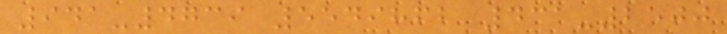941-4739 5549862 431-2500
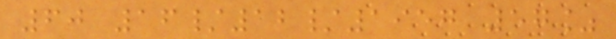60 16/12/1957 57%
